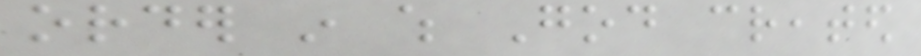order in which God created
